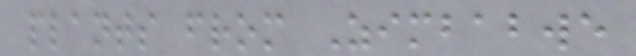plants from Zimbabwe
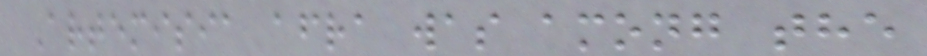Artemisia afra was among the
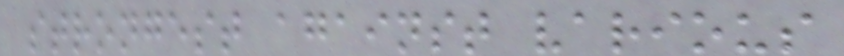strongest against various
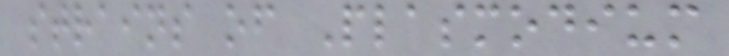strains of Plasmodium
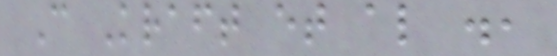C Kraft et al .,
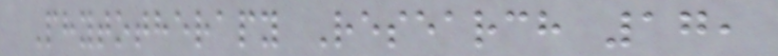Phytotherapy Research 17,
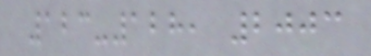123-128, 2003
